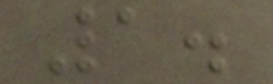1.
